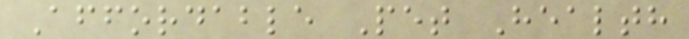Affordable Pet Health
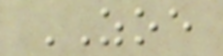ZOE
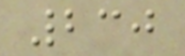230
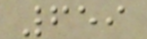659
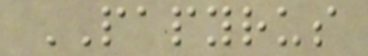PAPYRUS
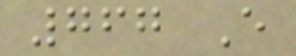767 E
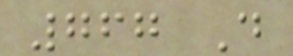767 D
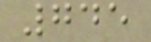745
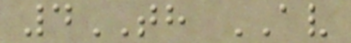4TH AV
